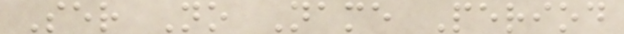Ser No Name Period
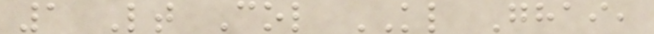1 Lt Col KL Ghai,
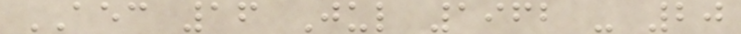AEC 16 Jul 1962 - 20
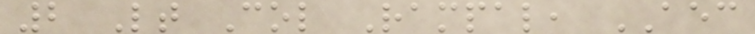2 Lt Col Rampal, AEC
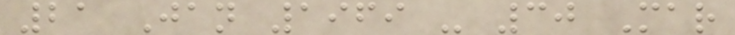21 Jan 1969 - 30 Mar
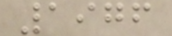1976
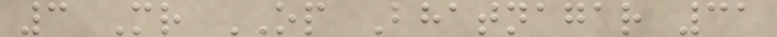3 Mr OP Bhatnagar 31
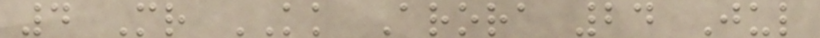4 Mr KK Arora 24 Jul
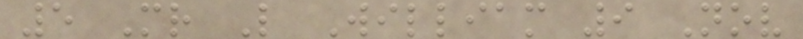5 Mr L William 9 Nov
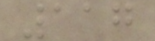117
